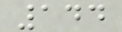144
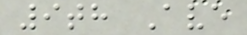9th Ave
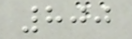800
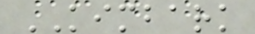KIMBARK
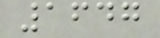1647
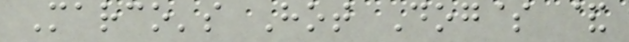Marco's Hot Dog$ &
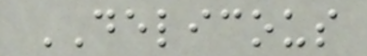DELICOUS
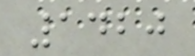1420
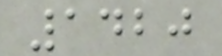1420
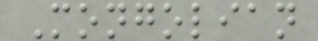Mongolian
